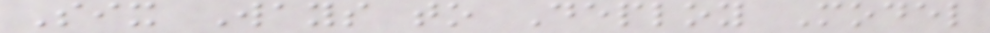Six Ways to Deploy Model
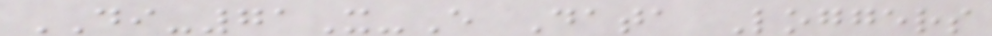DI-71X-E Data Loggers
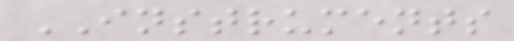INSTRUMENTS
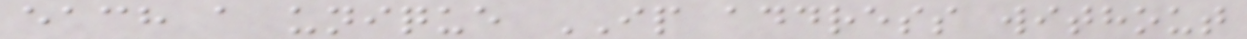each a unique IP address without
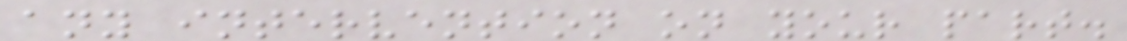any intervention on your part.
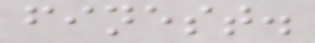finest.
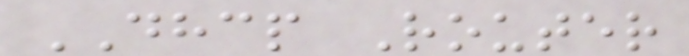DHCP Router
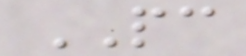PC
